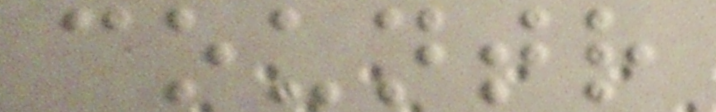countr
